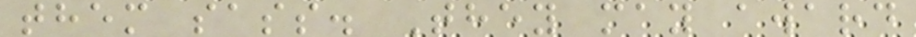them sass. They may award
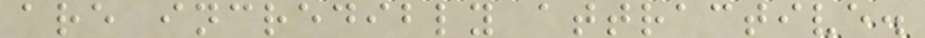are incredibly attractive.
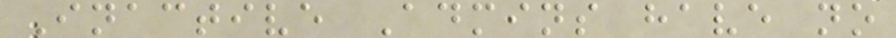Inactive Admins have no
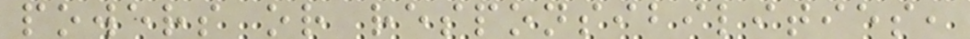powers or responsibilities,
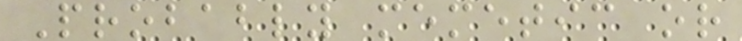Probably memetic or
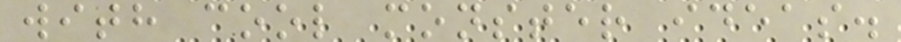with cool monster ideas.
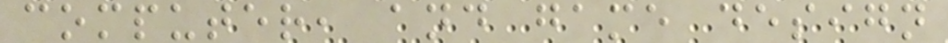computer, and game design
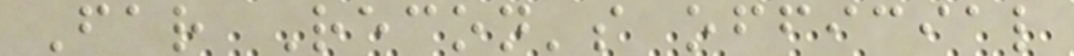Far Recon's official
